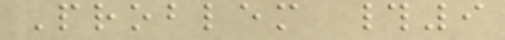Problem #9
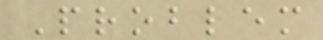Problem
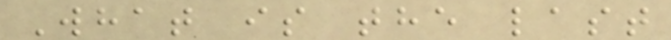What is the last
